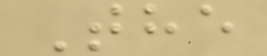The
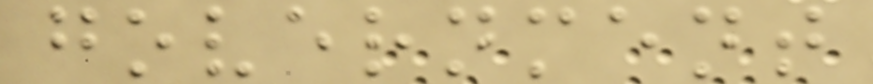government
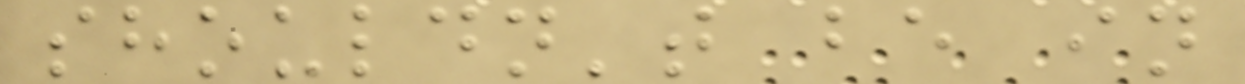shouldn't be in
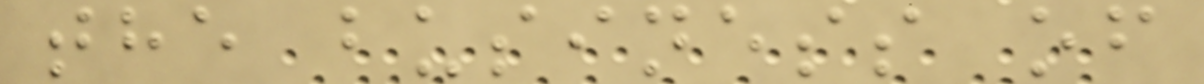the business of
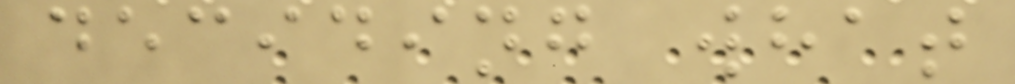deciding what
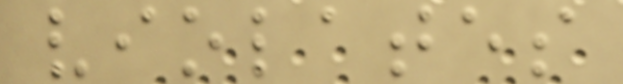violates
